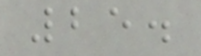25.
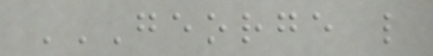GEORGE L
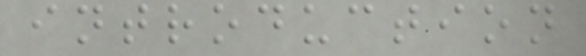introduction
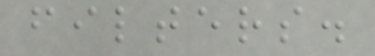filters.
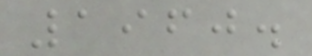1960.
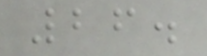26.
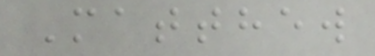Matthew
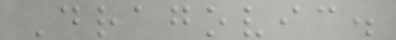Dragovic.
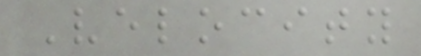Velocity
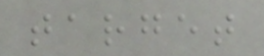target
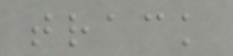track
